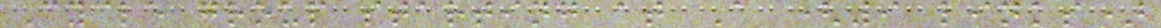Cycle group starting at A (9 links)
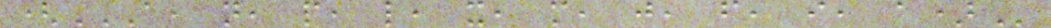(A, N, P, L, X, M, J, F, I, A)
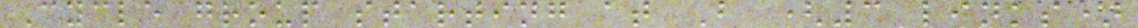Cycle group starting at B (3 links)
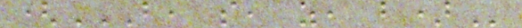(B, S, Z, B)
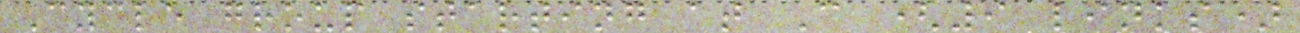Cycle group starting at C (9 links)
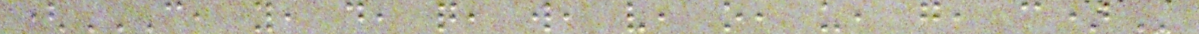(C, Y, D, Q, W, V, O, U, G, C)
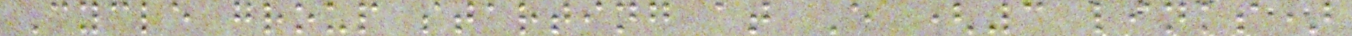Cycle group starting at E (3 links)
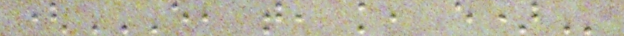(E, T, K, E)
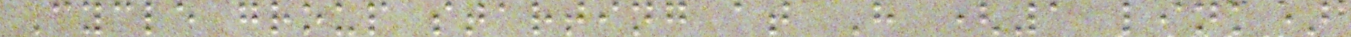Cycle group starting at H (1 link)
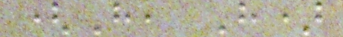(H, H)
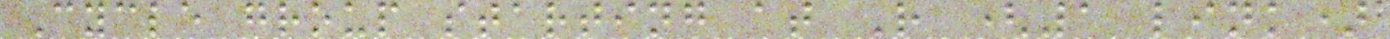Cycle group starting at R (1 link)
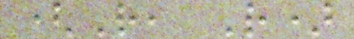(R, R)
